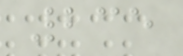235
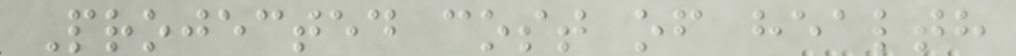Projected cost of health
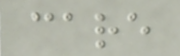care
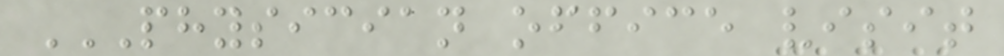PHYSICIAN OFFICE VISIT
